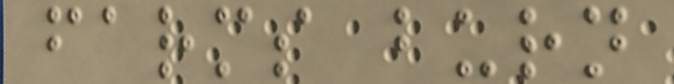farms burn
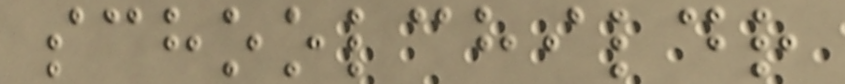schoolchildr
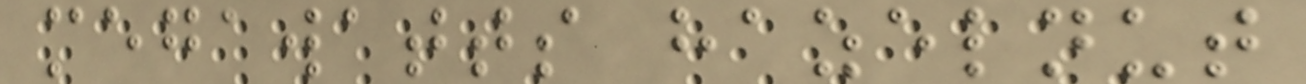megawatts hazelnut
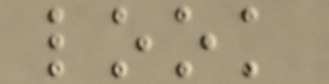look
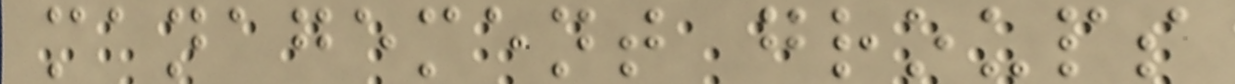management groups
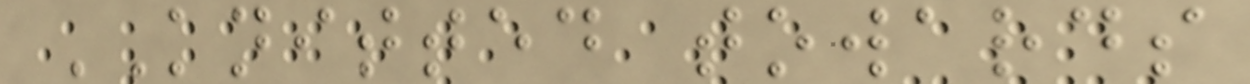KNITTED towards
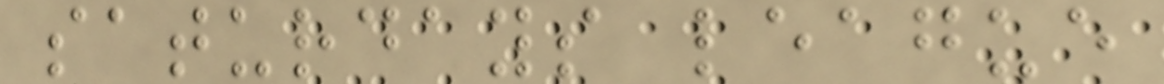saturdays league
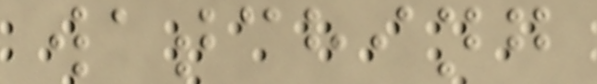watching
